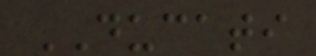DUCATI
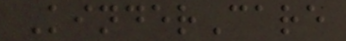KinderCare
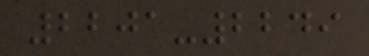2201-2249
